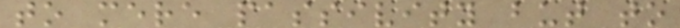to mere passivity but to
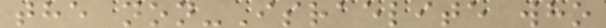the non-Israelite who
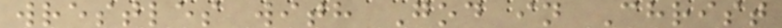wrestles with God in Christ
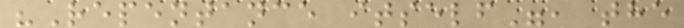"Repentance itself", the
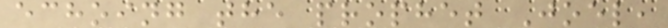echoing the prophet Joel,
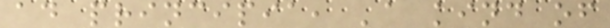ad principia, 'a kind of
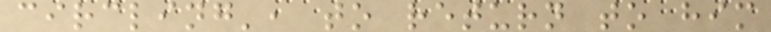circling', to return to him
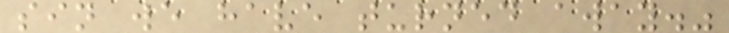sin we have turned away."
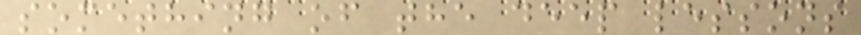something of the deep lessons
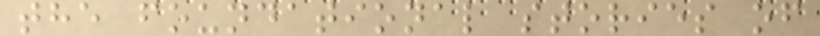the foundational stories of
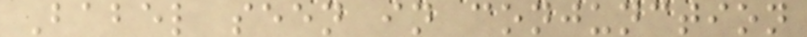Babel seen in conjunction
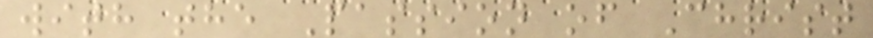with the Passion of Christ
